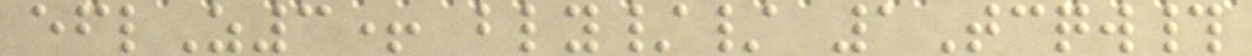eflZ3+ bly// 1Tcqw#
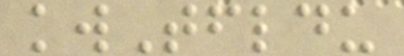kwTfldu
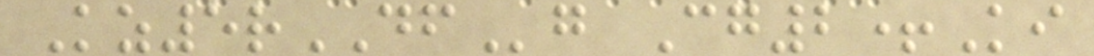Kz5rDFg Cg2+Ki
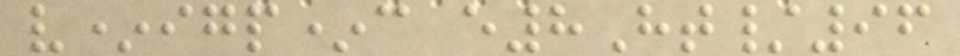v*igp*c e8Ht/96
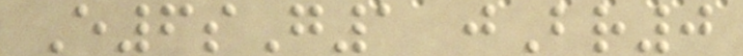E6sG1 jBr0
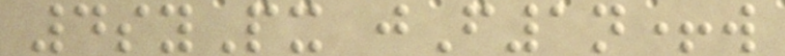4syPx jF1n+w
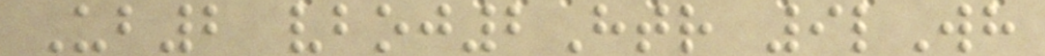Ub2 vboj2Htr 9lWh
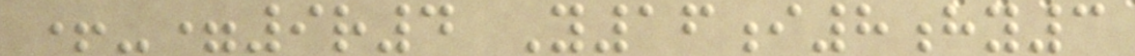+-=9r4 Y16i8hy3
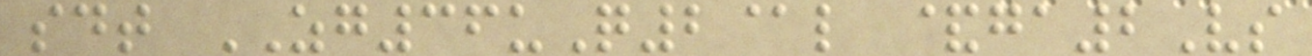sdt ZG36uQ2@l &ga2Vs
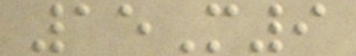15M9
